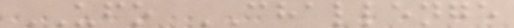UFO CHALLENGE
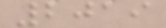2019
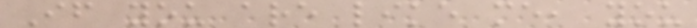If you are like me, you
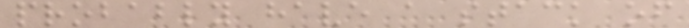probably have a stack of
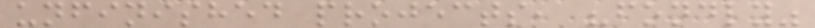unfinished projects, "fondly"
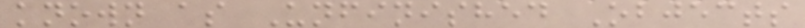known as Unfinished Objects
